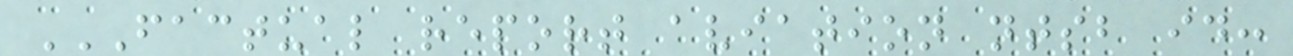FACTUAL REPORT AVIATION NTSB ID:
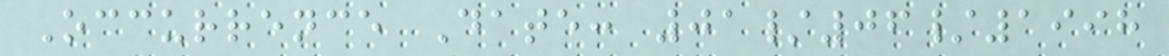Occurrence Date: 01/06/1998
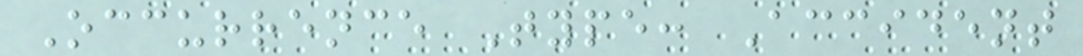Occurrence Type: Accident
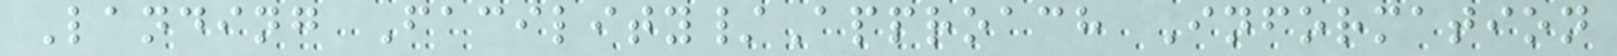Landing Facility/Approach Information
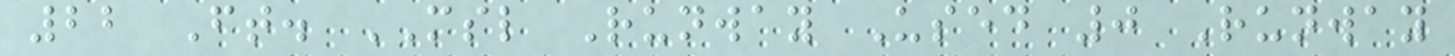22 Ft. MSL Runway Used 0 Runway
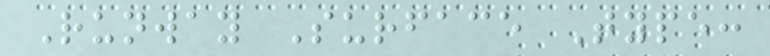Runway Surface Type:
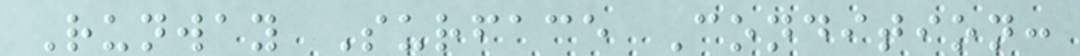Runway Surface Condition:
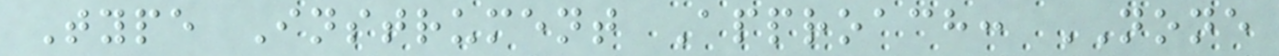Type Instrument Approach: NONE
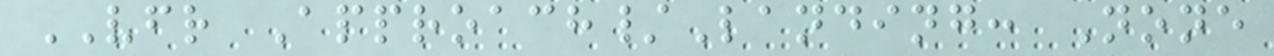VFR Approach/Landing: None
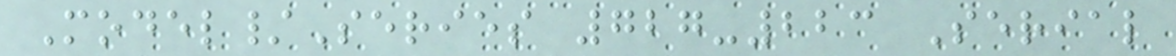Model/Series 727-223 Serial
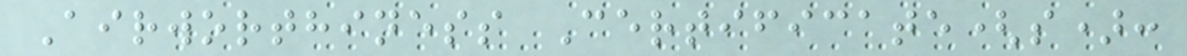Airworthiness Certificate(s):
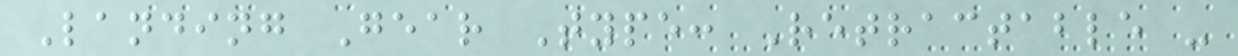Landing Gear Type: Retractable -
